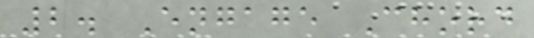2. Engage Chord
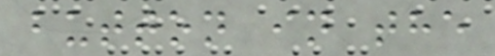button in the
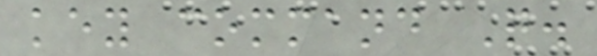key command Q.
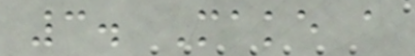3. Make a
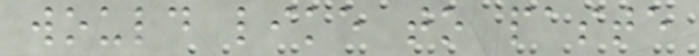would like to paste
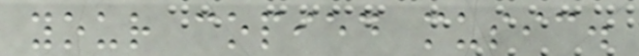your copied music.
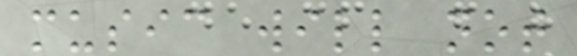music will not
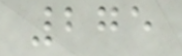275
